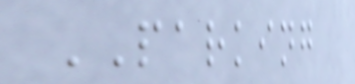PARKING
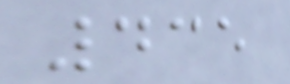435
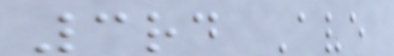3rd Ave
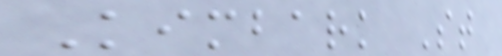Kimbark St
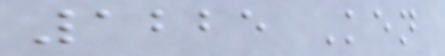1225 Ken
